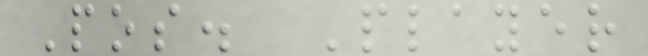Pos. Player
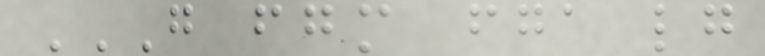G FGM FGA LG
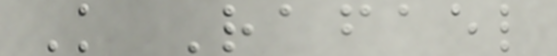K Rafael
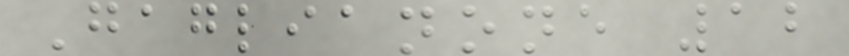Gaglianone 12
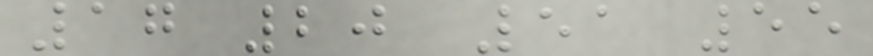17 20 51 55
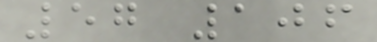57 106
